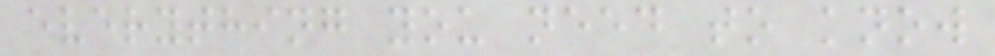everything you need to know
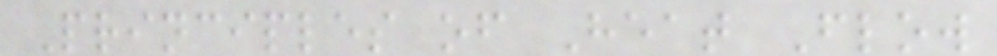Principles of Heat Flow
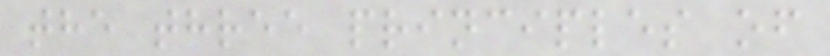the three principles of
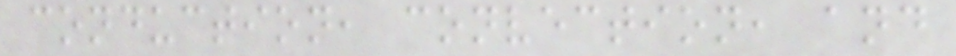conduction, convection, and
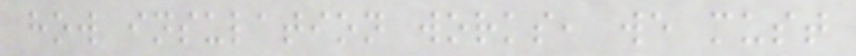how insulation works, we must
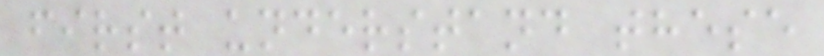first understand these
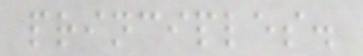principles.
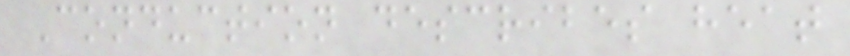Conduction describes heat
